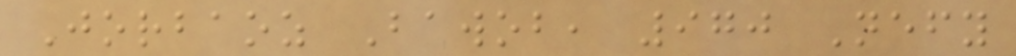Jorbaoz Bawob, 970 Nefy
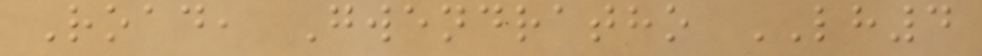Road, Gwendratho LH4
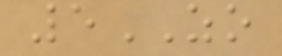5ZO
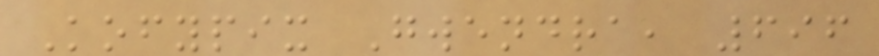Kofypix Gwendra, 696
